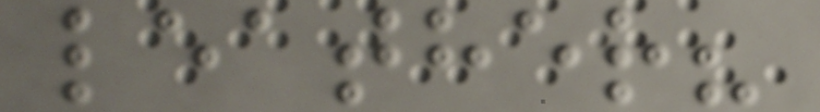leather?
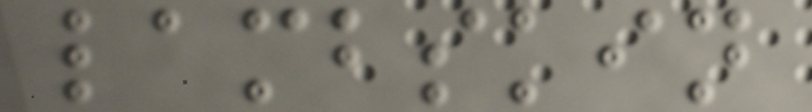lambskin
